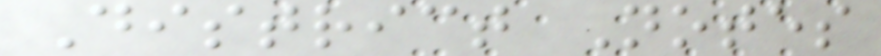District Notes
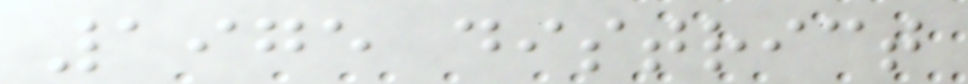1975 district
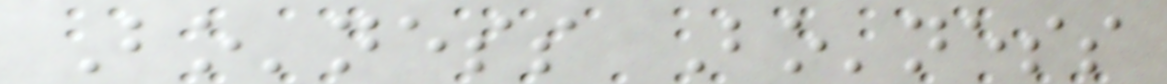Bo'ness Bo'ness
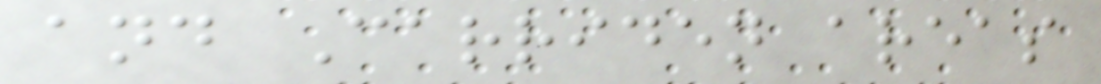and Carriden areas
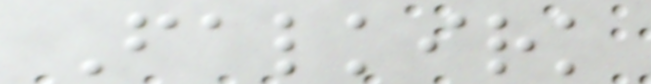Falkirk
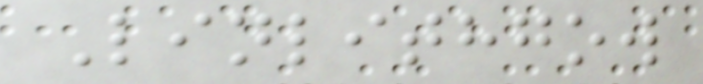Linlithgow
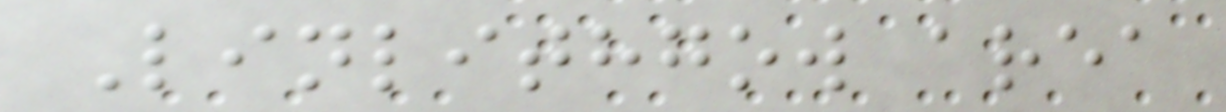Linlithgow area
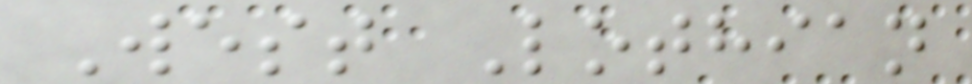West Lothian
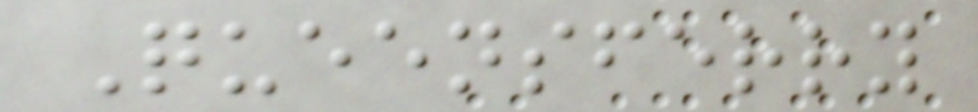Queensferry
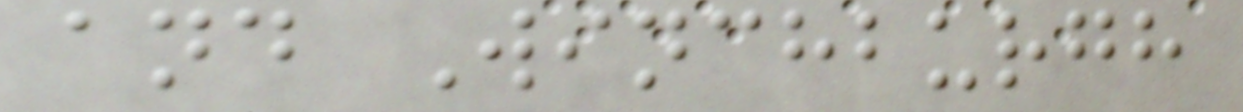and Winchburgh
